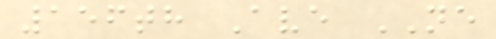156th Ave NE
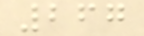267
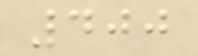400
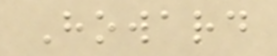Howard
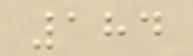184
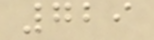729
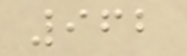962
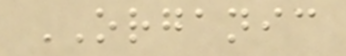ORGANIC
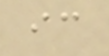ic
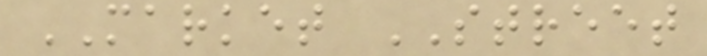MARKET STREET
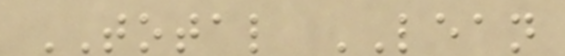TOTAL LEAN
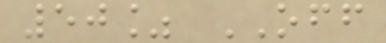50% OFF
